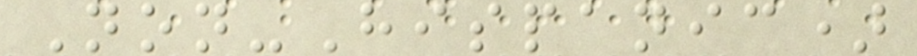Non-Hispanic)
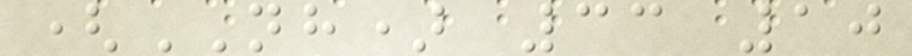(NH) 33 10
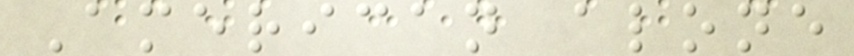American alone
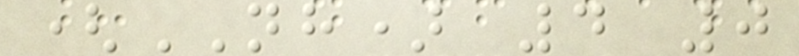(NH) 4 0
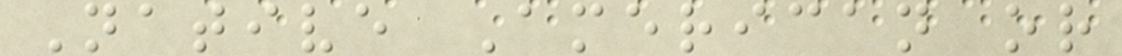Native American or
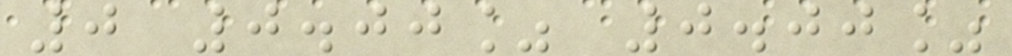0 0.00% 0.00%
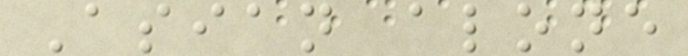Asian alone
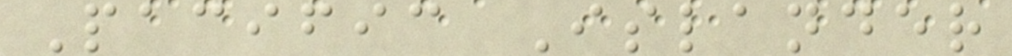Pacific Islander
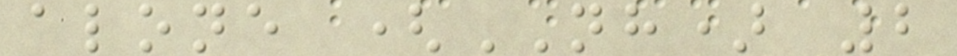alone (NH) 2
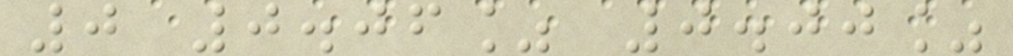0 0.06% 0.00%
